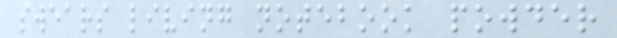swears living notebook powder
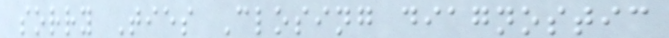sorry Ties Closing diagnostic
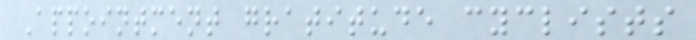Appointment gratitude cyclists
